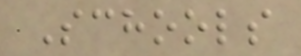Schools
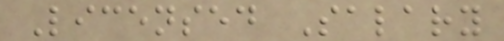Licensed Salary
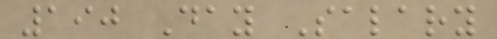190 Day Salary
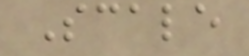Scale
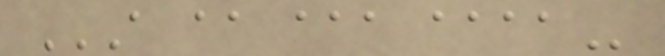A AA AAA AAAA
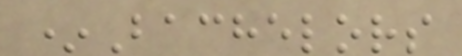*Bachelors
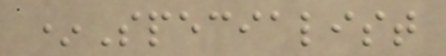*Specialist
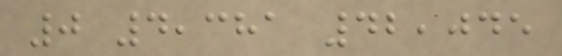0 4,381 42,045
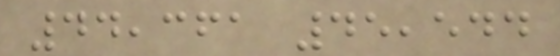44,361 45,544
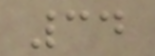34
